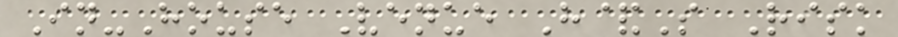In-House Venue H&S Risk
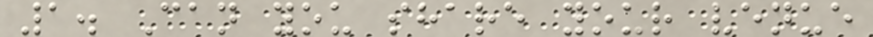1. Can you share your venue
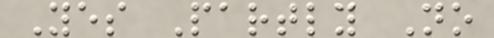Yes Partly No
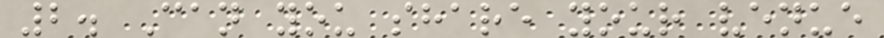2. Can you share your venue
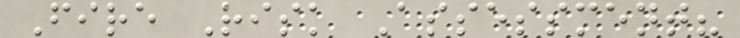Fire Risk Assessment?
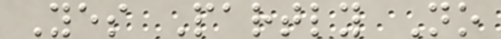Yes Partly No
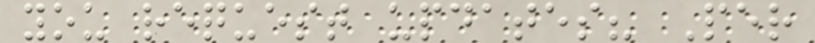you request updates? Per
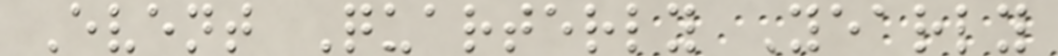Event Quarterly Yearly
